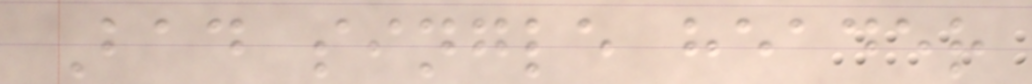Bad single header
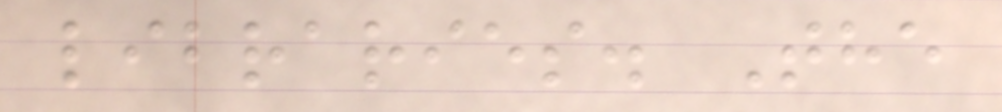libraries. The
